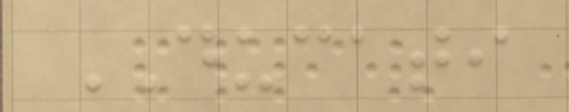DUCATI
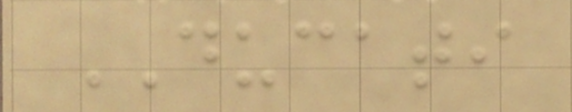DUCATI
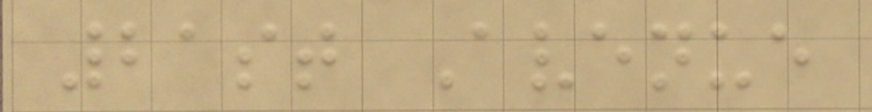21st Avenue
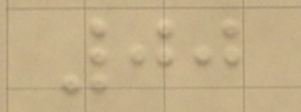00
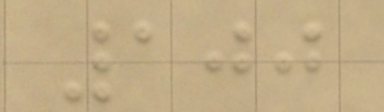100
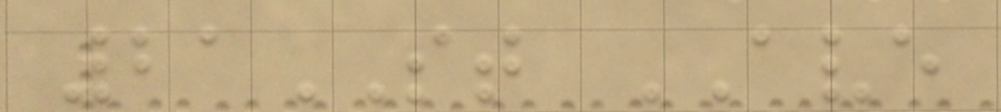21ST AVE
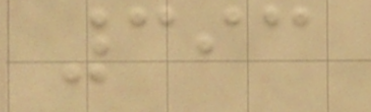393
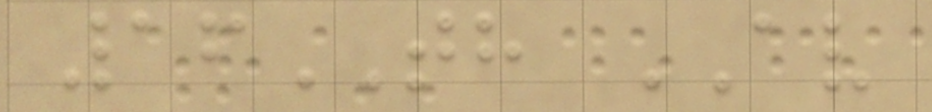16TH AV
